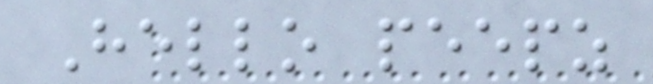Hello peepz
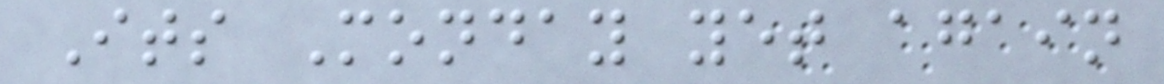Its Monday yet again
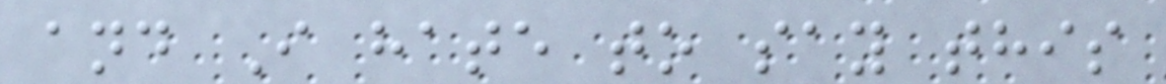and I hate to say this
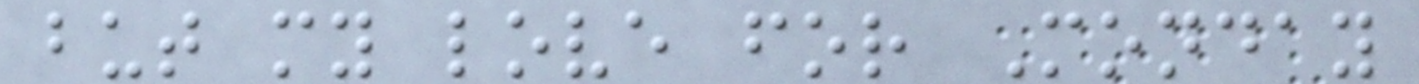but my love for Monday
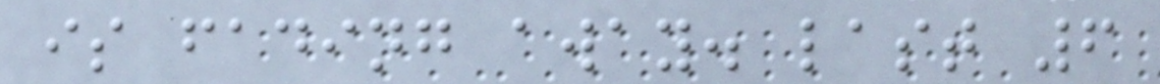is fading away. last 6
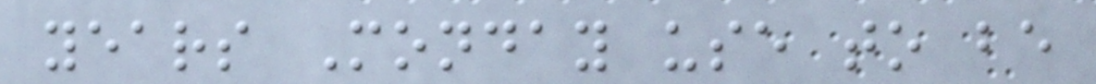years Monday use to be
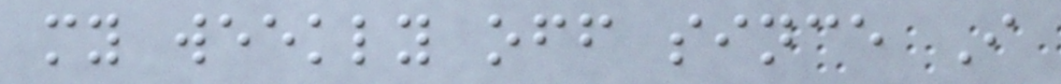my weekly off since I
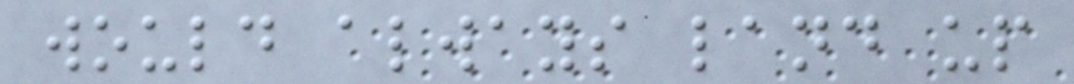would always land up
